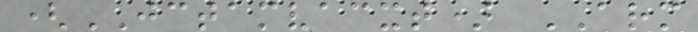(JCTAMVACXT) ARM
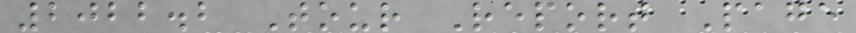2022.2 Tour Report Page
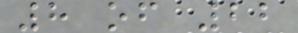8 of 22
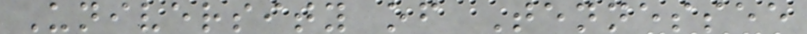University of Tennessee
